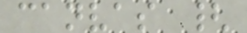canvas {
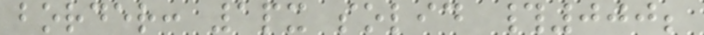border: 1px solid #000;
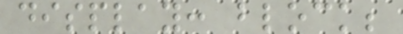display: block;
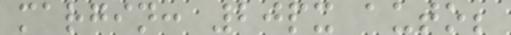margin: 20px auto;
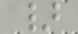}
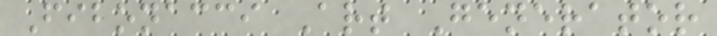Fibonacci Art Generator
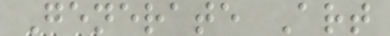Generate Art
